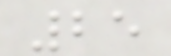25
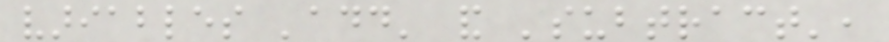variables 'add' and 'subtract',
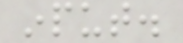input.
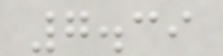7.39
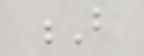B
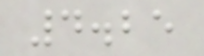4.25
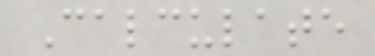Calculate
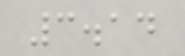3.14
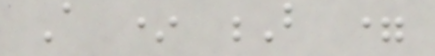A * B =
